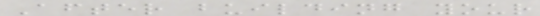After building your
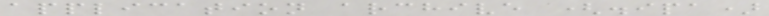application archive (.ipa)
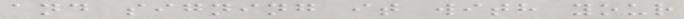and signing it with your
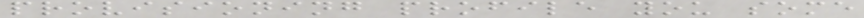provisioning profile you some
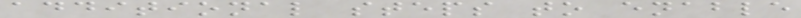additional steps to enable
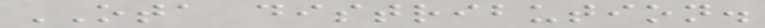OTA distribution.
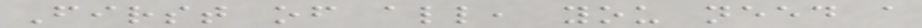First of all, you need a
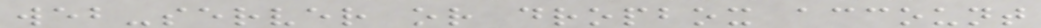web-server or dropbox account
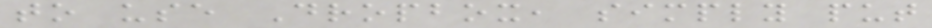to use Dropbox, simply put
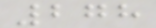278
